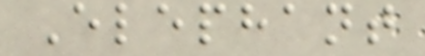Elephant
